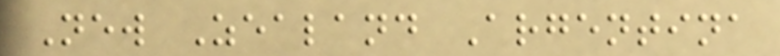New Zealand Argentina
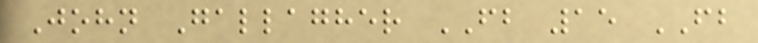John Gallagher FB 15 FB
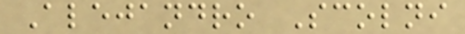Alejandro Scolni
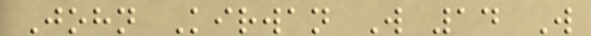John Kirwan W 14 W
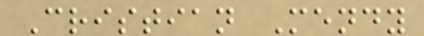Cristian Mendy
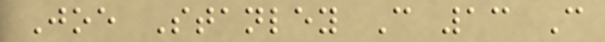Joe Stanley C 13 C
